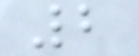2
